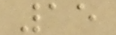15
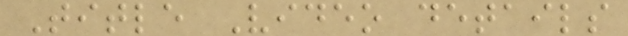Title Video details
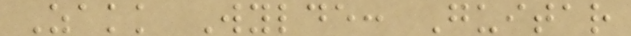Zakk Wylde: Guitar
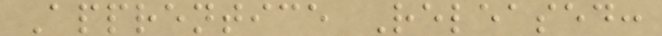Apprentice Released:
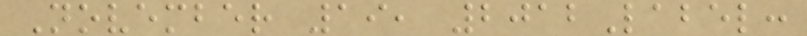November 19, 2012Label:
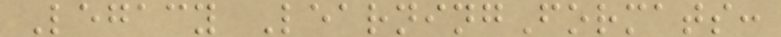Legacy LearningFormats:
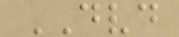DVD
